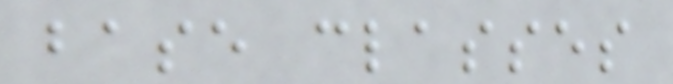base classes
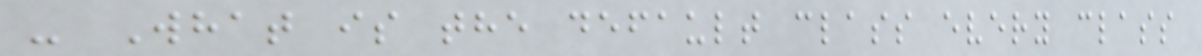- What is the default class every class
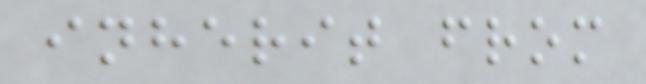inherit from
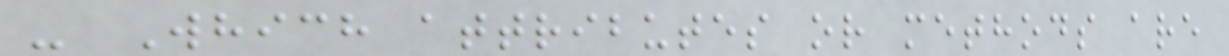- Which attributes or methods are
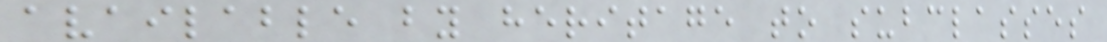available by heritage to subclasses
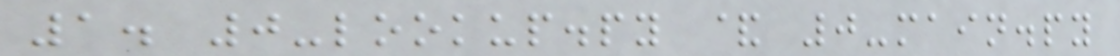1. 0-lookup.py & 0-main.py
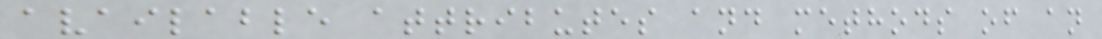available attributes and methods of an
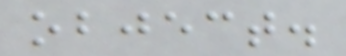object.
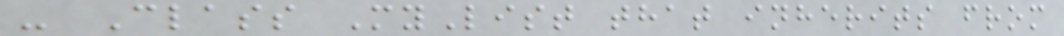- Class MyList that inherits from
